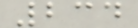234
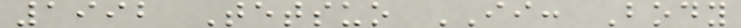1992 Tetsuo II: Body
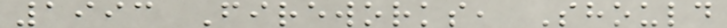1993 Fireworks, Should
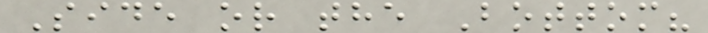Side or the Bottom?
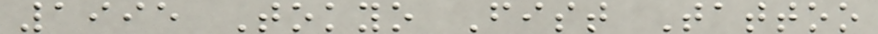1995 Tokyo Fist Tattoo
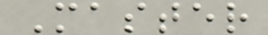Master
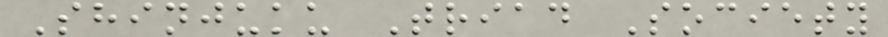Shinjuku Triad Society
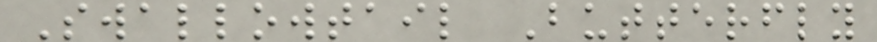Swallowtail Butterfly
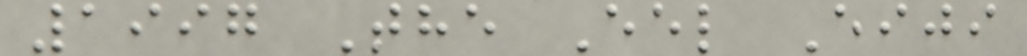1997 The Eel Eiji
